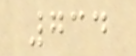734
